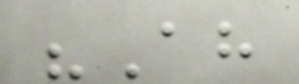"Ah
